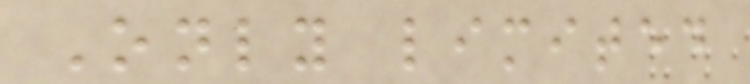Only limited
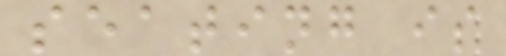seating is
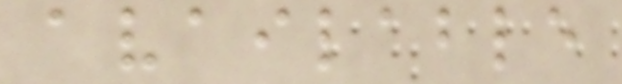available
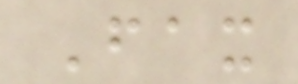Fax
